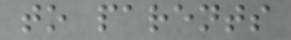to parents
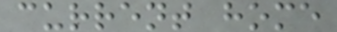current home
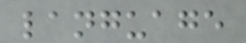language
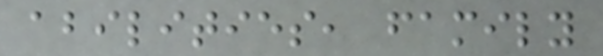abilities, family
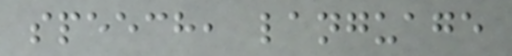speech, language
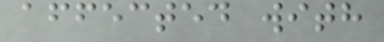affected with
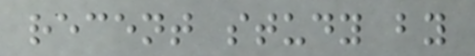recent study by
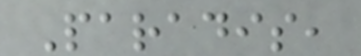Paradis,
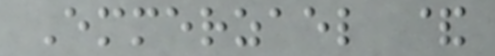Emmerzael &
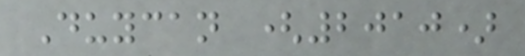Duycan (2010)
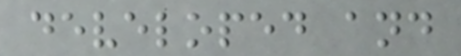developed and
